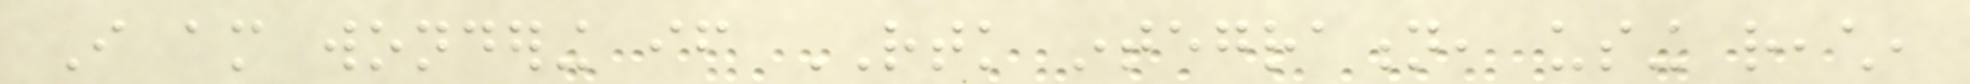I am wondering if RTK integration, using reach,
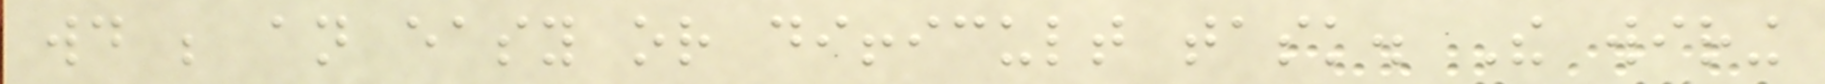would be an easy or difficult task. The wiring
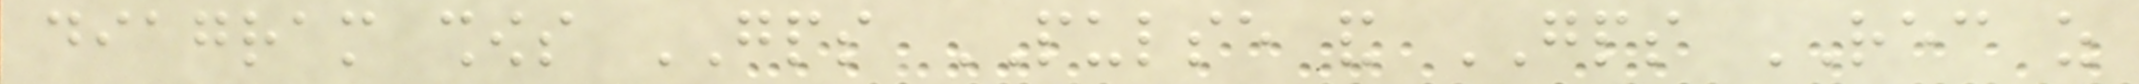diagram shows GPS PULSE and GPS REC as
